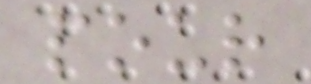pour
